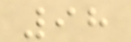98
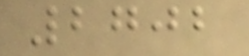2702
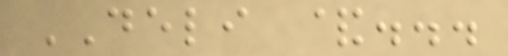DELI &...
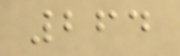264
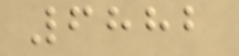6882
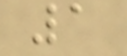1
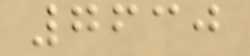7630
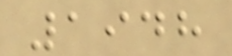1948
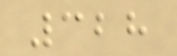328
